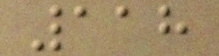118
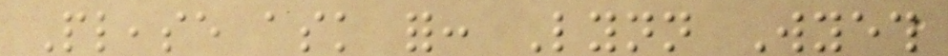Please ask for: Lynn Wyeth
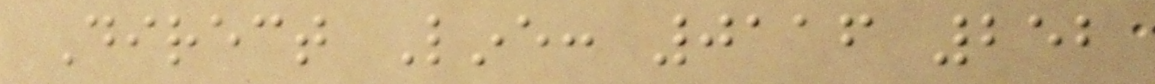Direct Line: 0116 252
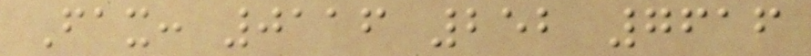Fax: 0116 252 7616
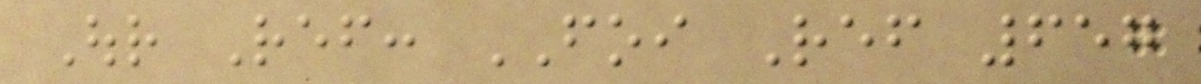Our Ref: FOI Ref 657
